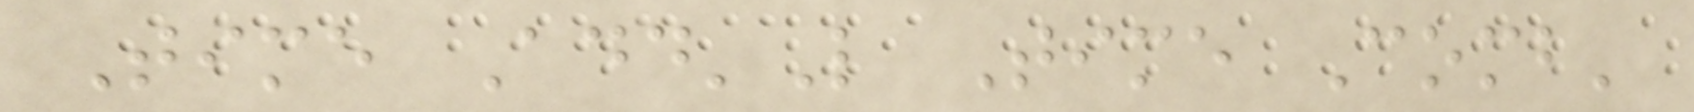Time Add'L Time Comb'
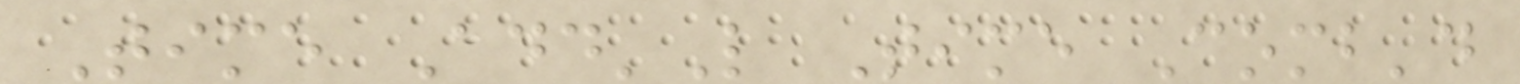Time Add'L Time Comb'd
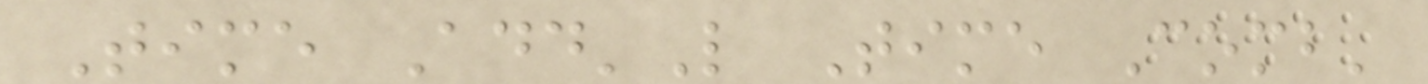Time Add'L Time Comb'
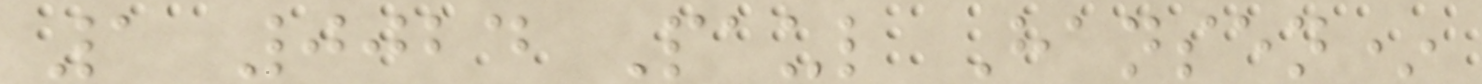1 0024 Paul Hansen*
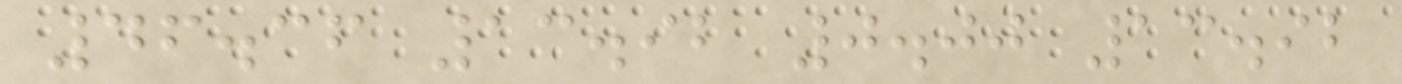46.36 13.92 0.00 13.92
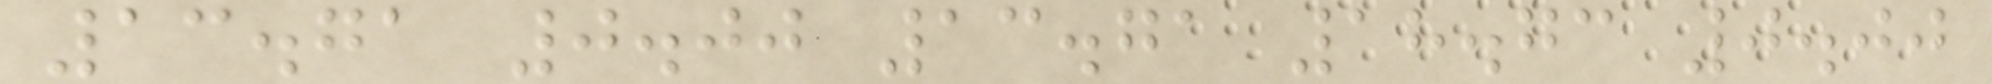13.71 0.00 13.71 18.73 0.00
